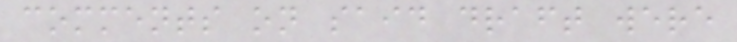comments on said draft were
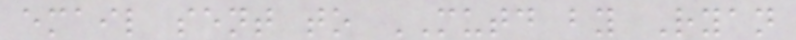email sent to MUTD by Ryan
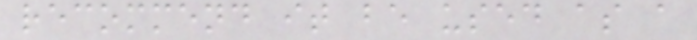recommend it be used as a
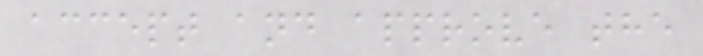accept and approve the
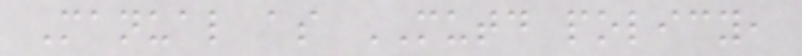Manual as MUTD policy,
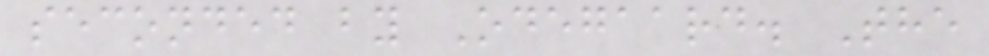seconded by Odegaard. The
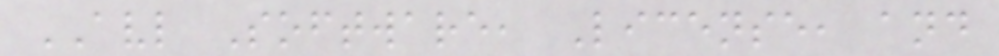AVL Software, License, and
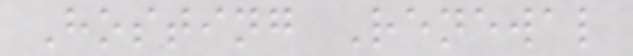Hosting Renewal
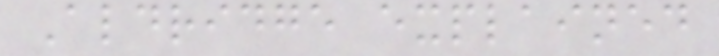Aldridge explained
